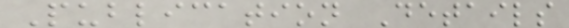Publication Details
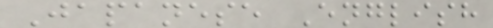Japanese English
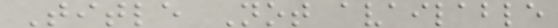Title Not available
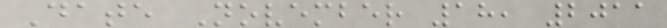Date November 18, 2011
